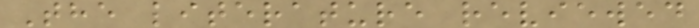The literature reviewed
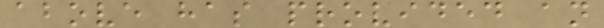above has provided an
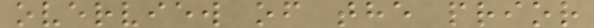overview of the prior
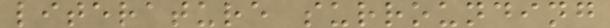literature surrounding
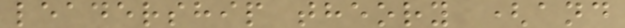leadership theory (and
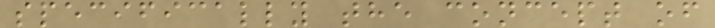specifically the concept of
